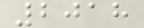2018
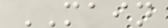MAIN
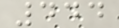444
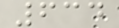634
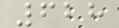628
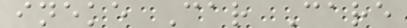ineke Car Care
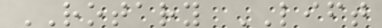ROTARY LIFT
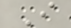I
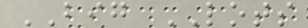BIG LOTS
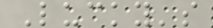Lucky's
